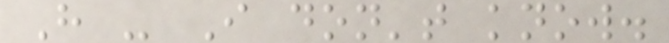H - I don't know.
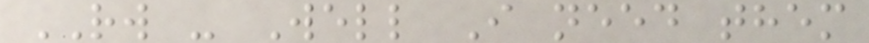RW - Well I need them
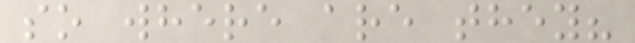so where are they?
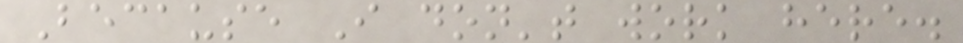Because I don't work here.
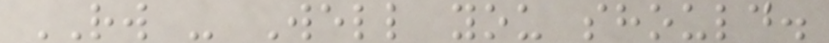RW - Well you should.
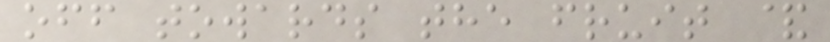off towards the fruit &
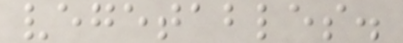vegetables.
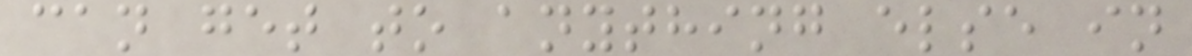can get to anything else in
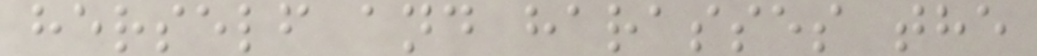herself and harasses the
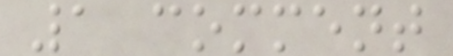1 comment
